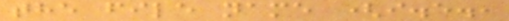the file name (i.e.,
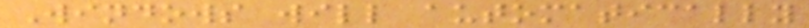Windows will automatically
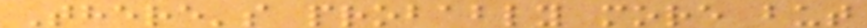There's probably more but
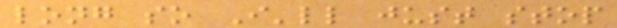long so I'll just stop
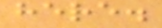here.
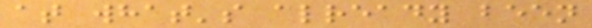at what's already been
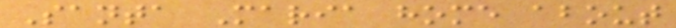Santa Maria home about
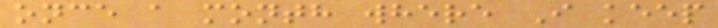once a month where I keep
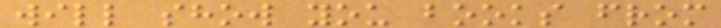will show you books from
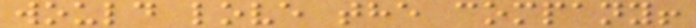would love the company!
